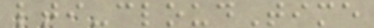lti-cloudTime
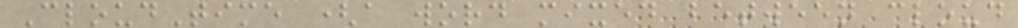CloudTime (a word mixed between cloud
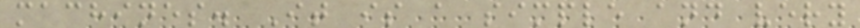machines. It is a simple and very
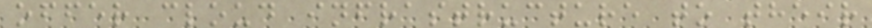offer cloud infrastructure to their
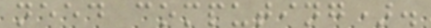need computing).
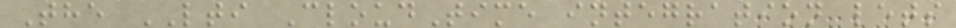The LTI CloudTime integration lets
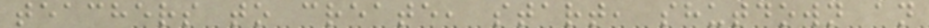teachers to create, start, shutdown an
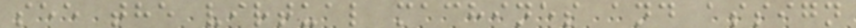see the virtual machines and assign
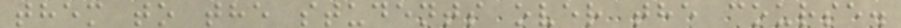them to the students over the course.
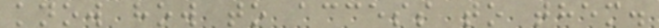know how to access to them.
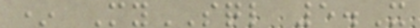* MySQL 5.X
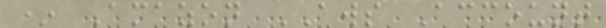* Amazon AWS Account
